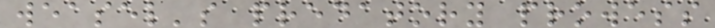weasel's predatory prowess
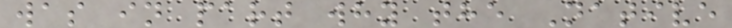was in part why the Native
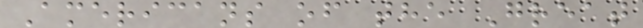Americans of the Great
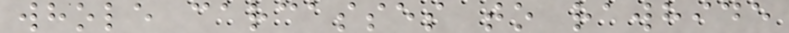whole carcasses to rawhide
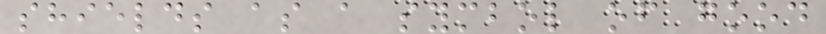shields as a symbol of good
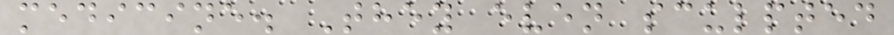medicine. They even sculpted
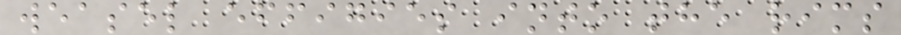weasel effigies into the rims
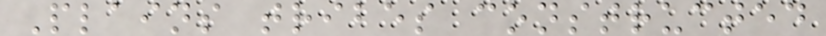Plains tribes constructed
